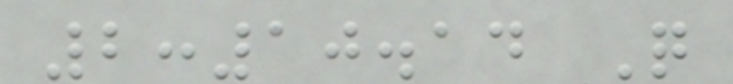2:10.14 Q
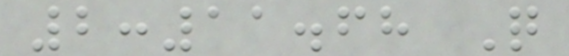2:11.68 Q
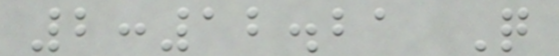2:12.21 Q
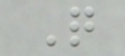Q
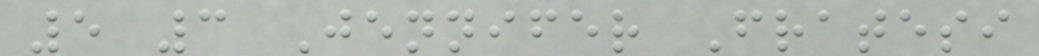5 3 Jennifer Fratesi
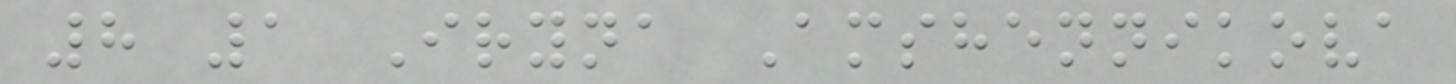8 1 Iryna Amshennikova
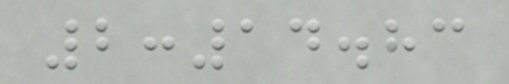2:14.83
